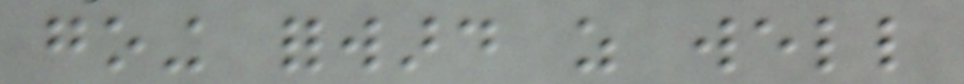going forward as well
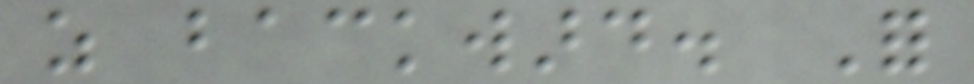as backward. For
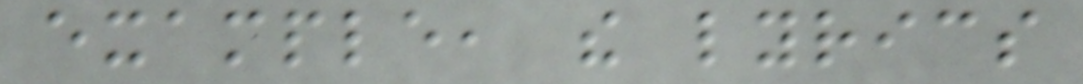example, the lyrics
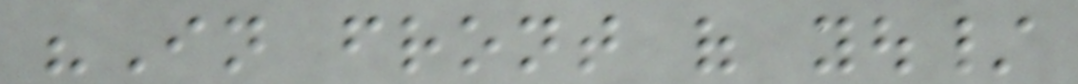"In front of you/
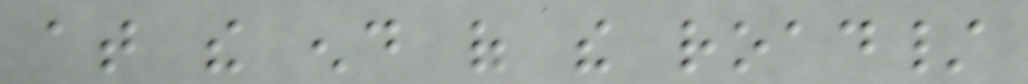at the end of the road/
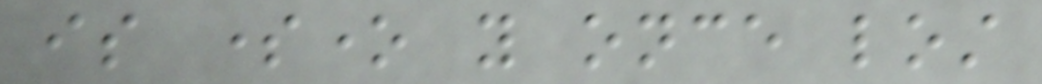is someone you once lost
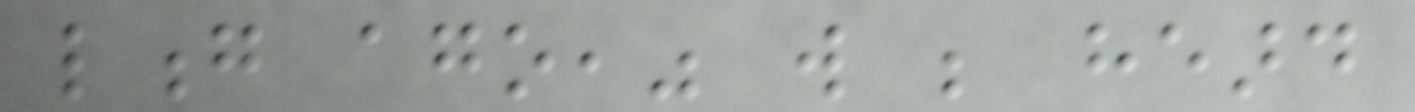long ago," will be heard
